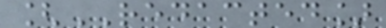[REDACTED]
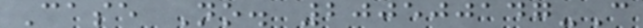Case No. 200500147-C
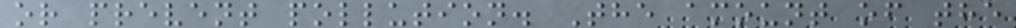or prevent pollution. The amount of the
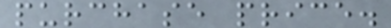purchase price.
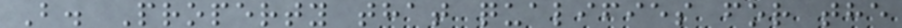B. Property that qualifies for the
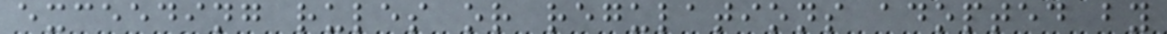exceeding rules or regulations adopted by
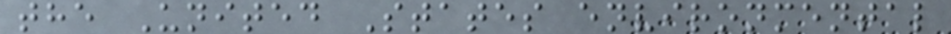the United States environmental
